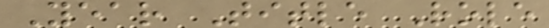Year Title Role
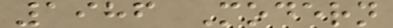1986 Modern
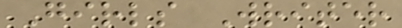Girls Writer
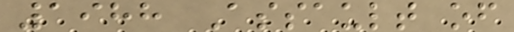1988 Assault of
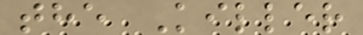the Killer
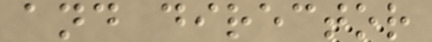and director
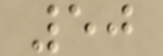50
